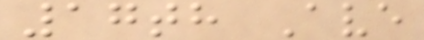17th Ave
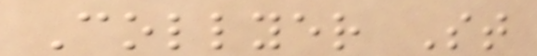Collyer St
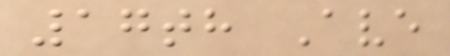17th Ave
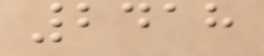2418
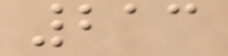213
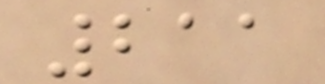211
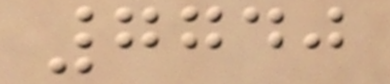7740
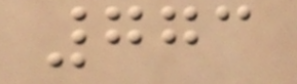773
